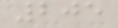205
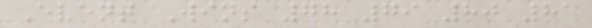Event Wins 78 79 80 81
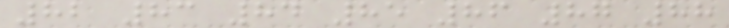82 83 84 85 86 87 88
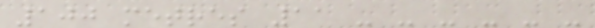100 metres 11 - - - - - -
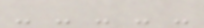- - - - -
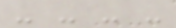- - - -
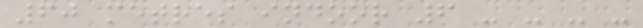60 metres indoor 6 - - - -
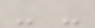- -
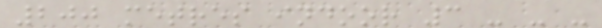200 metres indoor 3 - - -
